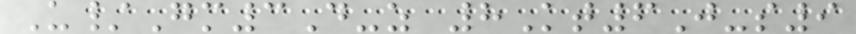U/Gm3D-z 8Kt6J-s9
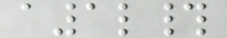a1l#
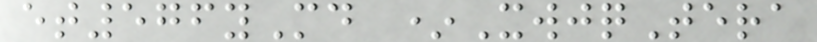et576yMd *XwjqTera
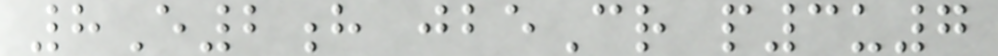8E2h jbeCr p3u7
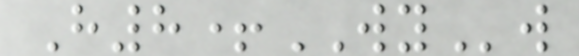H8+WYw
